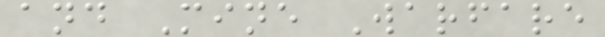and Mine Warfare
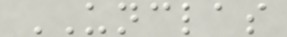UNCLAS
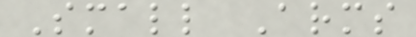Small Arms
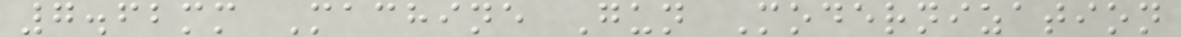7.62mm Machine Gun Modernization
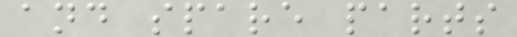and spare parts
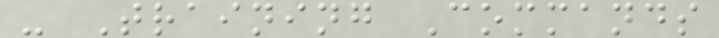- Training Commands
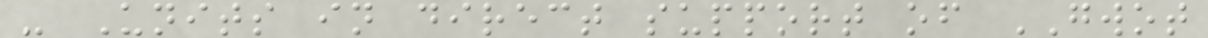- Units in direct support of GWOT
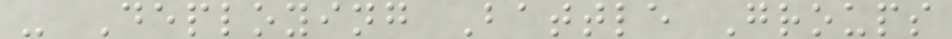- Deploying Battle Groups
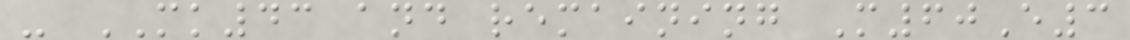- MK43 and remaining M60E3
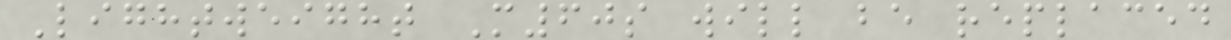Lightweight M60s will be replaced
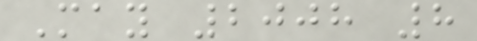May 2008 8
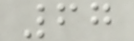67
